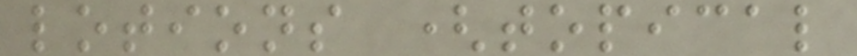lotions (topical
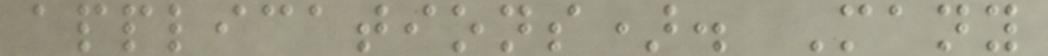applications). Many
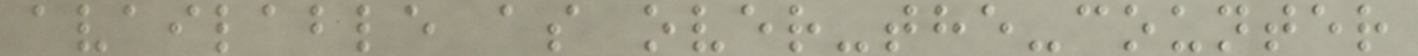available as over-the-counter
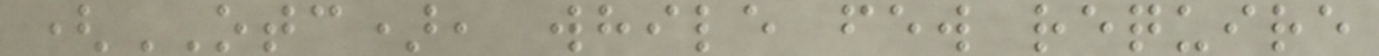(OTC), while few require
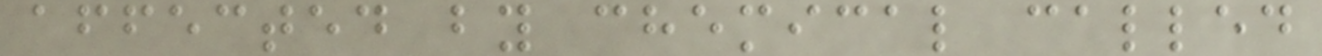affected by chemical called
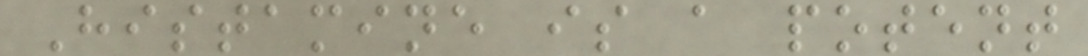Histamine is a potent
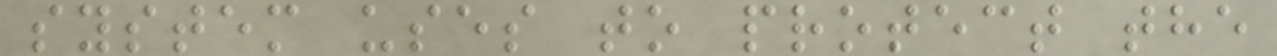system uses to protect the
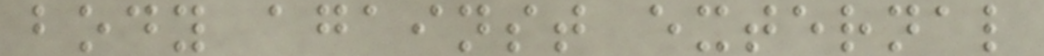body against external
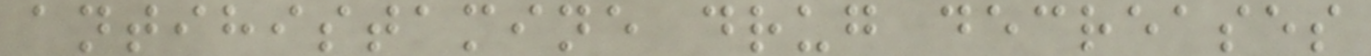antihistamine drug decreases
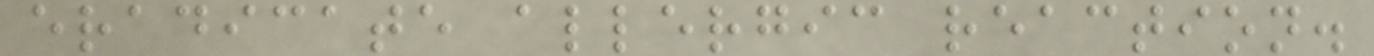eradicate allergic reaction.
